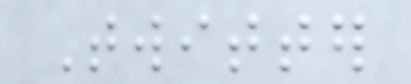Twitter
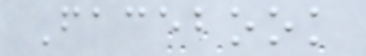Facebook
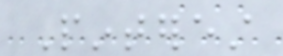Pinterest
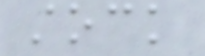stock
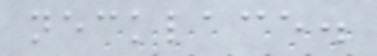necklace.
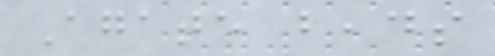Agate beads
